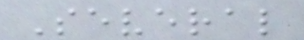Several
